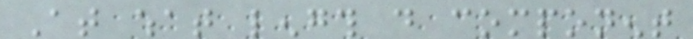At what length do component
